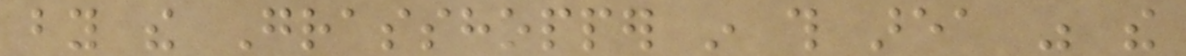by the Grasshopper in this area was the
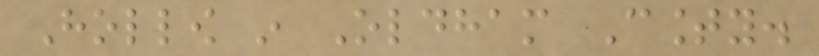Hollow in Oldham County.
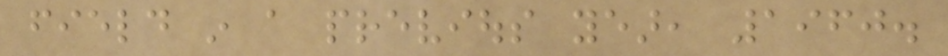field in a previous year, 1960.
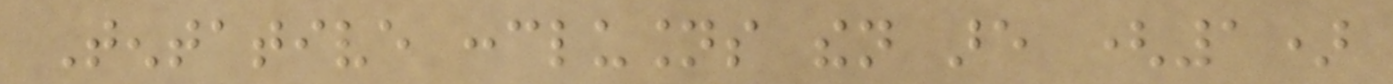Tentative conclusions then are (1)
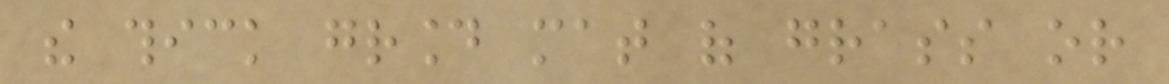the thick ground mat of grass or
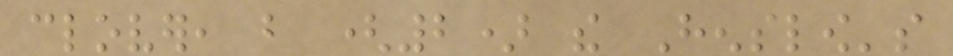clover, but (2) the Henslow's
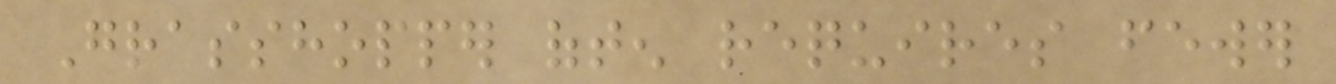Grasshopper often requires fewer
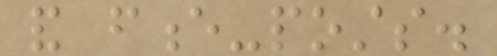and fence-posts.
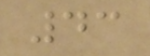43
